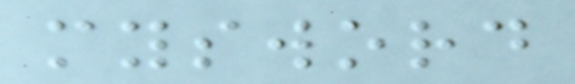mysword
